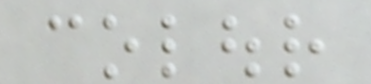colour
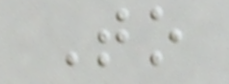To
